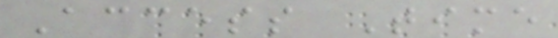Access Time
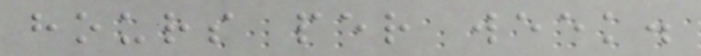hours per week.
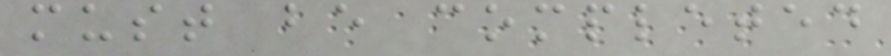must be completed
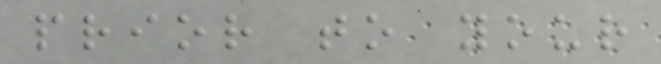prior to your
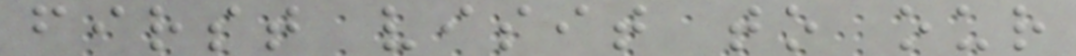first visit to our
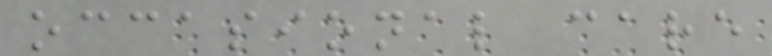occasional care
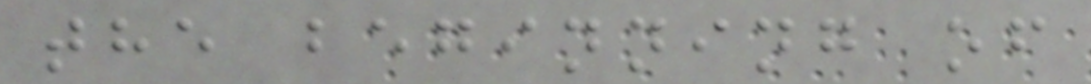the beginning of
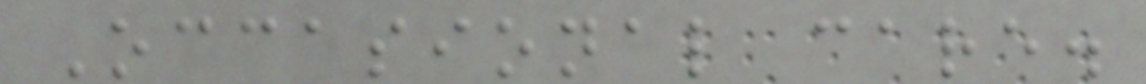Occasional care.
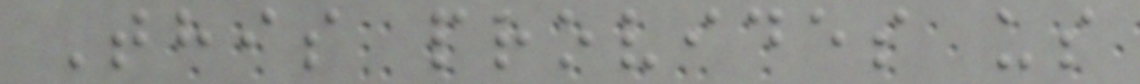This provides us
